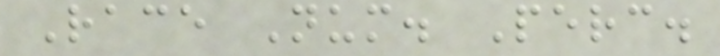Race Num. Perc.
